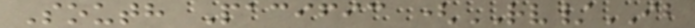South Pacific (RV/IB
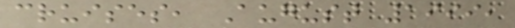cruises, August 1999,
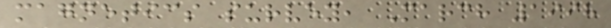magnetics survey, March 1998
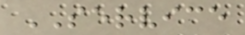SERVICE
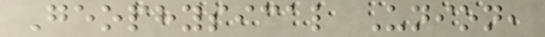Geophysical Union,
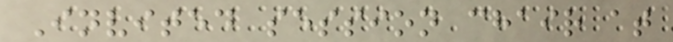Invited session chair at
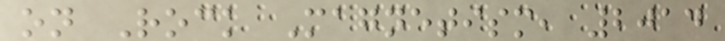on Rock Magnetism, 2014
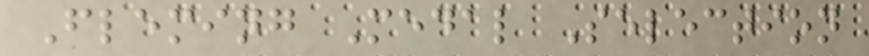Fleming Medal Selection
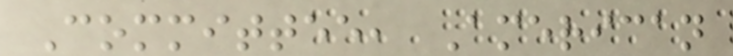Committee, American
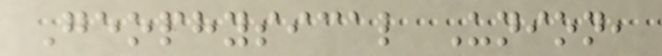Geophysical Union,
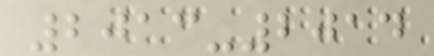2013-2014
